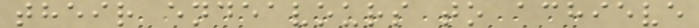their endeavours to achieve
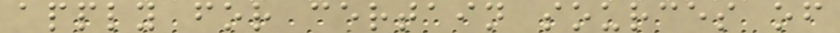apply for certain sources of
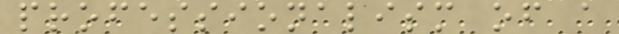professionalism of a
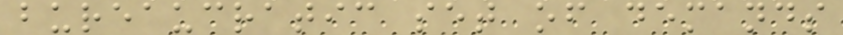bureaucratic set of demands
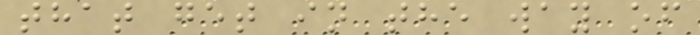that get in the way of
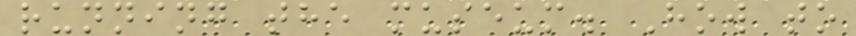running the museum. How to
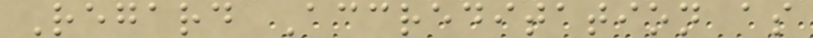Regard Accreditation as
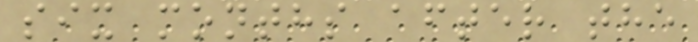six months after the
